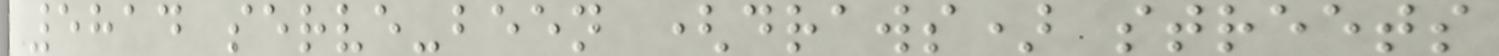5814 serve-been (draws) streets
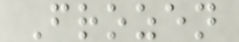Frozen
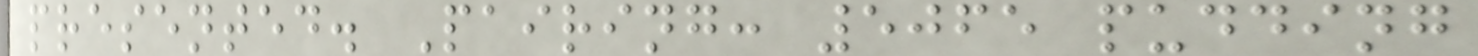presented. Pairing: 5065 pudding
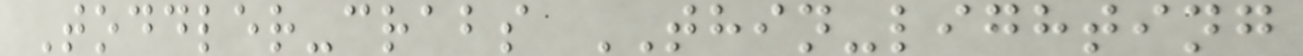Toddler-crabs THIN-lighting
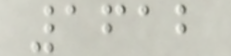1612
